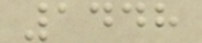1448
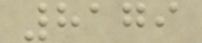8179
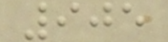905
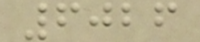6026
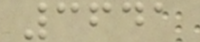3641
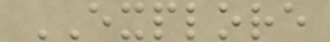EXPLORE
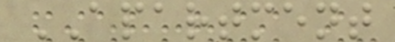APARTMENT
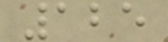125
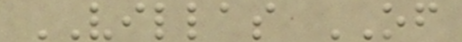VILLAS OF
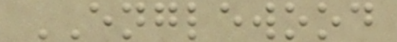ENGLEWOOD
